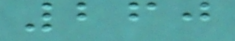260
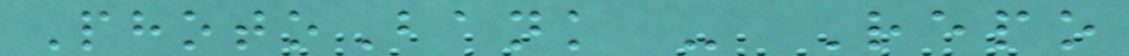PhotoBank - Repo
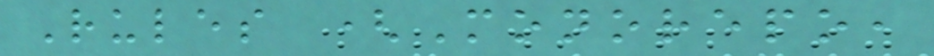Rules (Monorepo,
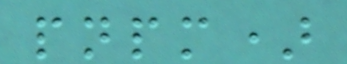pnpm)
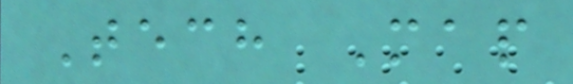Tech Map
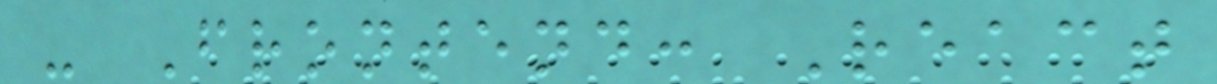- Frontend: React
